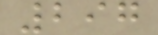297
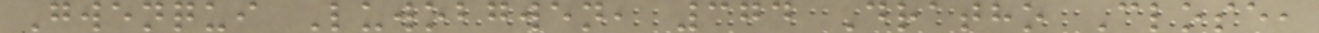Gwenqui Luwobgwen, 374 Dratho Close,
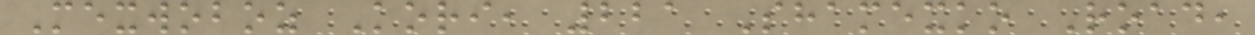Mexwoboz Kori, 221 Shamexko Road,
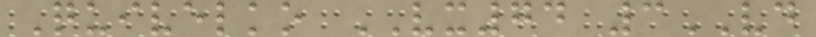Quivelko VX74 3VD
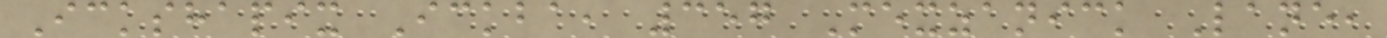Ickshapix Ickba, 357 Mexzanick Lane,
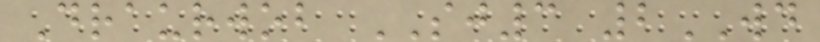Draurwob SJ3 2WD
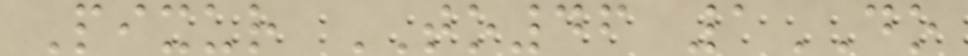Pixur TO46 1DO
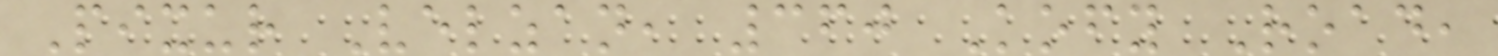Pixur Velzan, 360 Kofy Road,
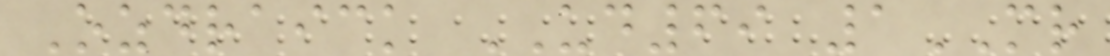Ozdraick UD69 1MR
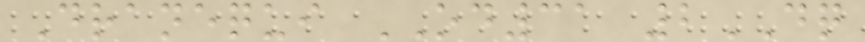Dranequi OD31 2DQ
